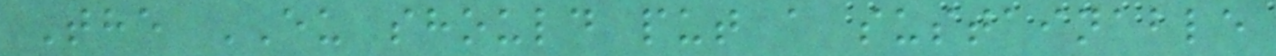The EU should put a sustainable
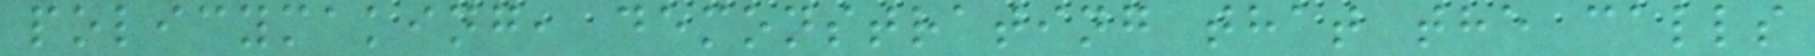policymaking, demonstrating that the calls
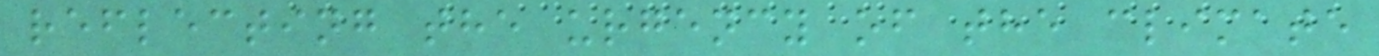reflecting the urgency of the climate
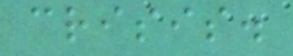crisis.
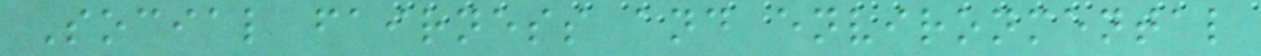Social fairness and environmental
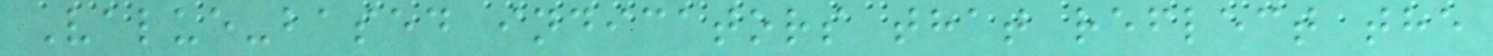Value-based indicators that reflect the
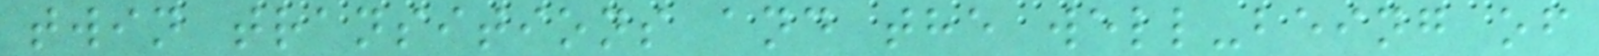twin transitions and the well-being of
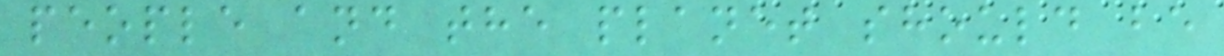people and the planet should be
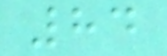84
